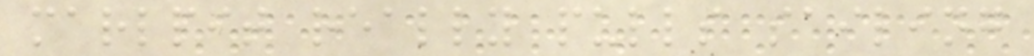marlpit really pulls sailing
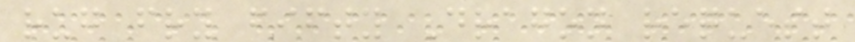rug fry fifty Dragon request
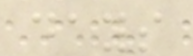days
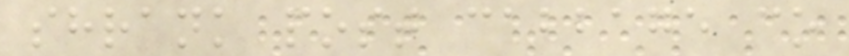shrank post cabbage co
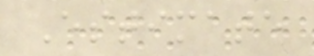Estimate
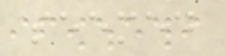seemed
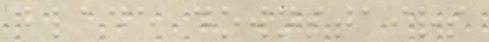blade downstairs
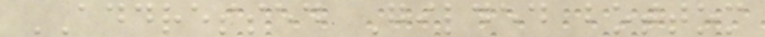ADDRESSED Gilded bottom
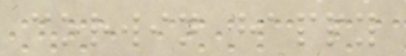corwin happy
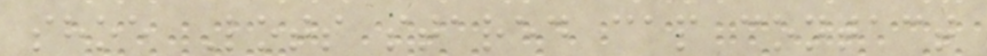shoe Lots stared cap contact
